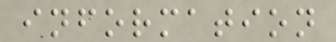information
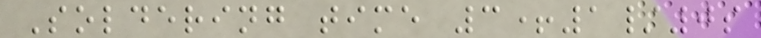Soldering time 3+1/0s
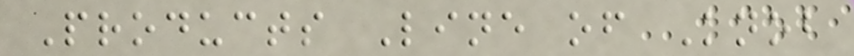Products Line of Knob
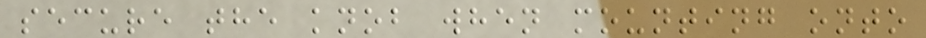secure the knob when mounting onto
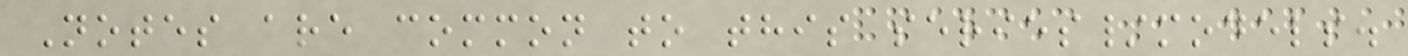Notes are common to this series/models.
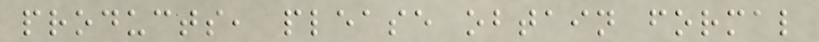products, please obtain formal
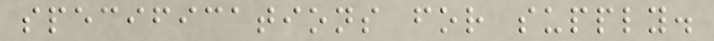specifications for supply.
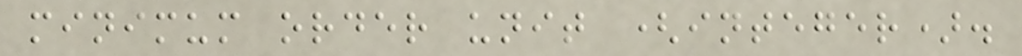minimum order unit (integer).
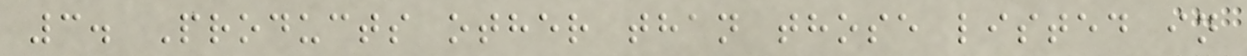3. Products other than those listed in
